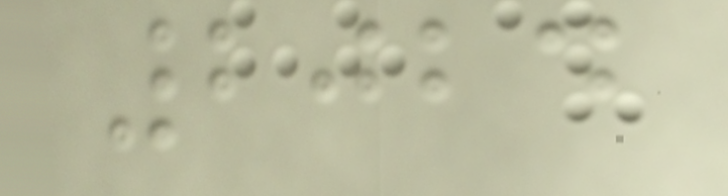2024
